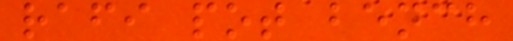rafi pot bench
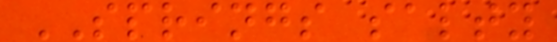SPRINGS salty
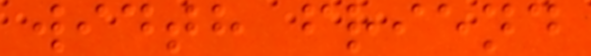width friend
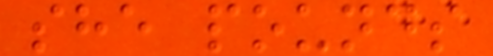she pounds
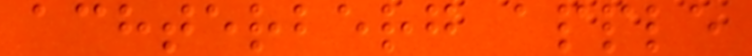achterberg apple
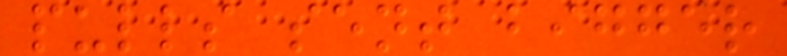pulls sent bigger
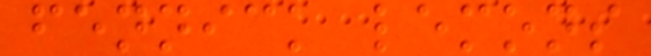fennick lemons
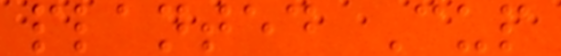planted Cup
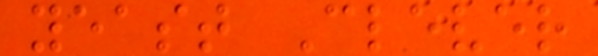yeast Clever
